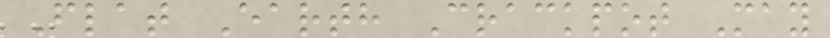Flat Earth Crackpot May
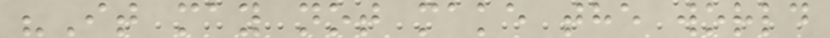"It may not make the world
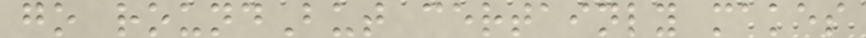go roundBut certainly makes
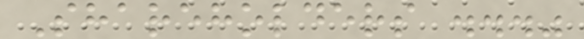Shareholders ..."
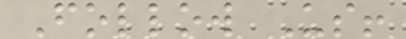Follow Us!
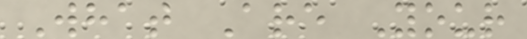What Are Your
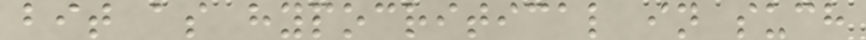bit as hypocritical in such
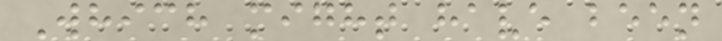Which might have been
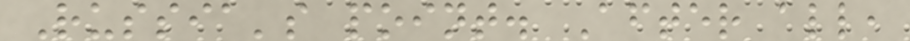Russia's point. After all,
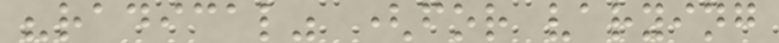"radical" (for varying
